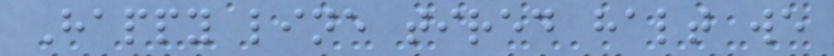Happy line tired halt we
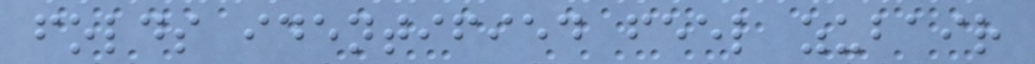folds identified feel zubair
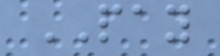PAY
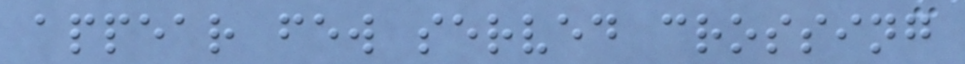appear few served crossing
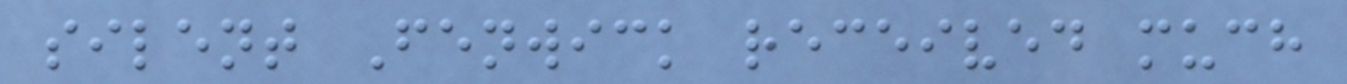silent Fenwick received much
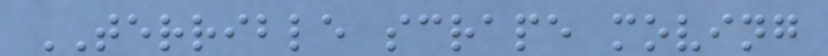TERRIBLE scrape moving
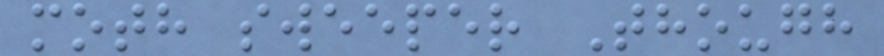moth sweeper Though
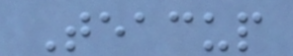Teacup
